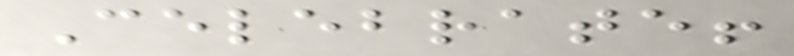Celebrate!
